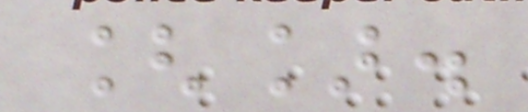[].
